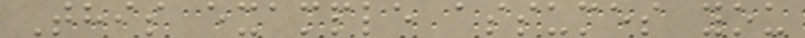This example assumes you
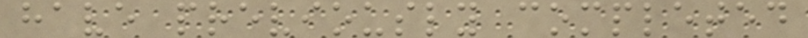have previously completed
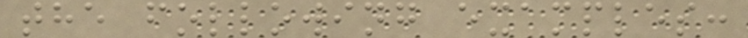the following examples:
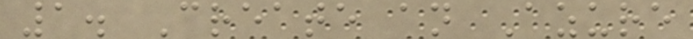1. Create an Azure
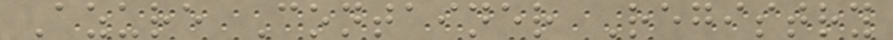Azure Container Registry
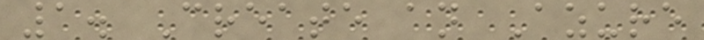1. Create an Azure
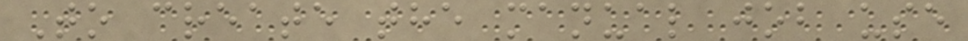To create the manual job use
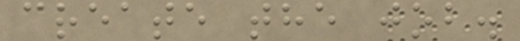create the job.
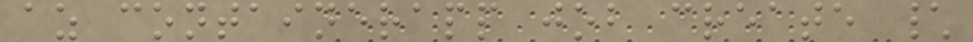az containerapp job create \
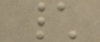\
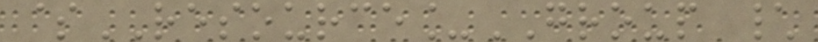$RESOURCE_GROUP \
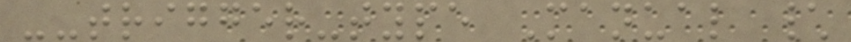--trigger-type Manual \
